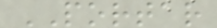PORTAR
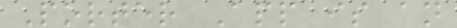Porter App is an
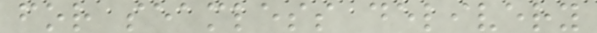for seamless delivery
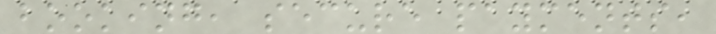booking, secure payments,
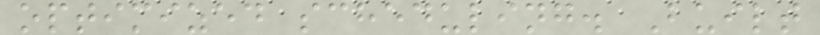optimized scheduling. Built
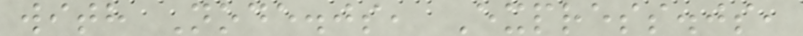with Node.js, Express.js,
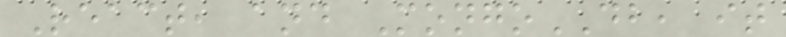React, and MongoDB, it
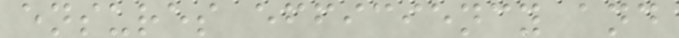ensures efficiency and
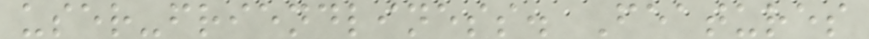user-friendliness. Features
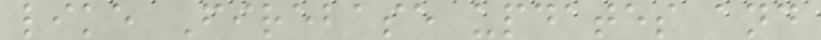like Firebase updates and
